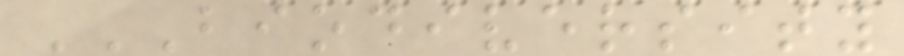BIODIVERSITY
